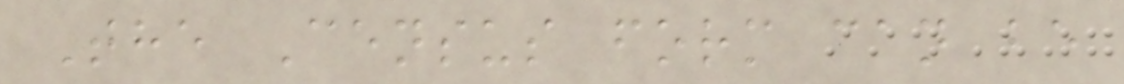The Census form can be
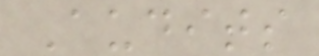Audits
